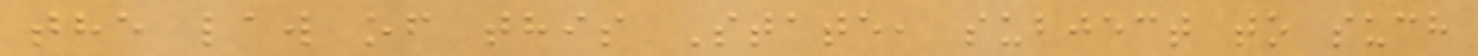the law of this State, subject to such
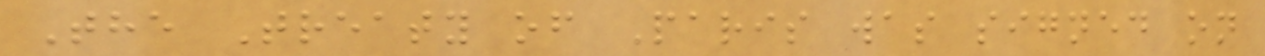The Treaty of Paris was signed on
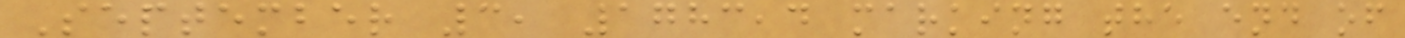September 3, 1783,4 marking the end of
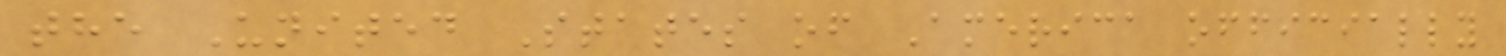the United States of America officially
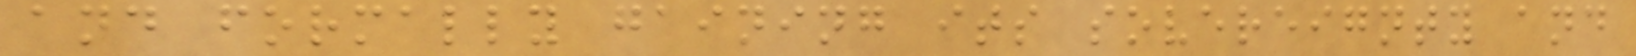and formally gaining its sovereignty and
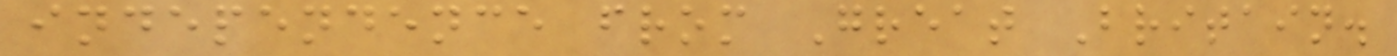independence from Great Britain.
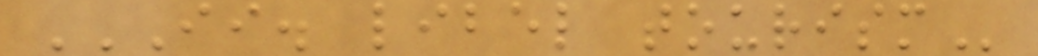II. LIBEL TOURISM
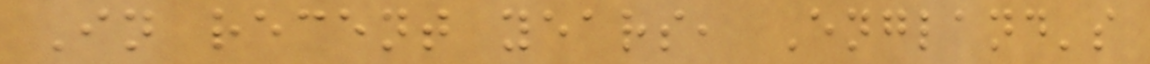In recent years, England's
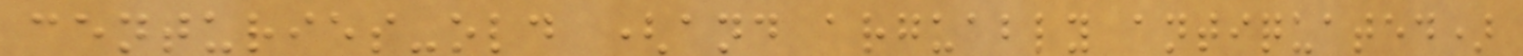centuries-old (and arguably antiquated)
